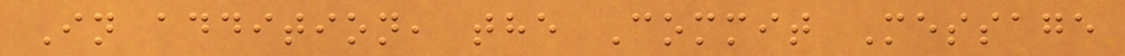In addition, the Commit Message
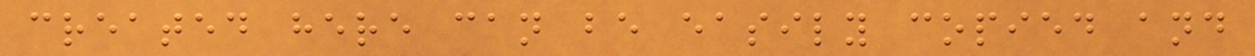created here can be easily copied and
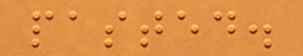pasted.
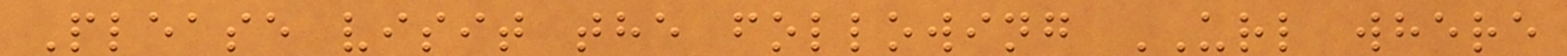Please visit the following URL where
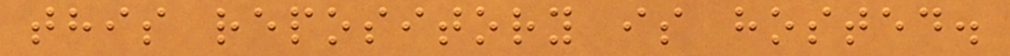this repository is hosted.
